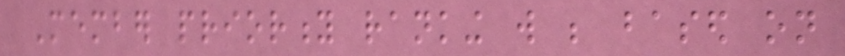Member priority ranking will be based on
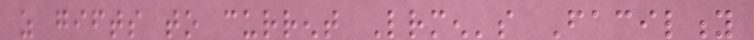as gifts to current Lettermen's Facility
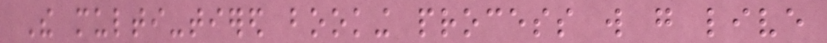The multi-tiered booking process will go live
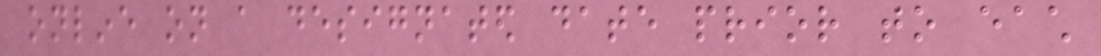online on a designated date prior to each
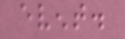event.
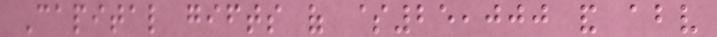Capital gifts of $25,000 and above
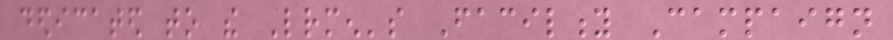dedicated to the Lettermen's Facility Campaign
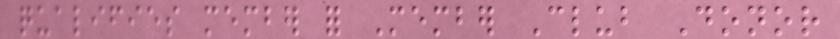qualifies member for Member Club Donor
